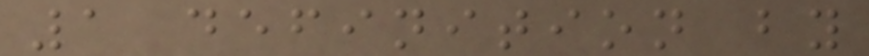1 definition by
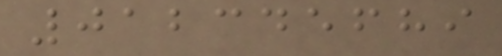012345689
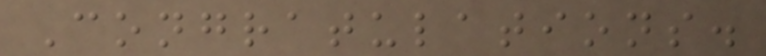Congratulations.
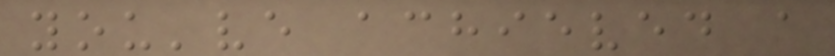you've achieved a
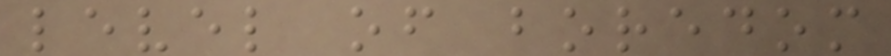level of boredom
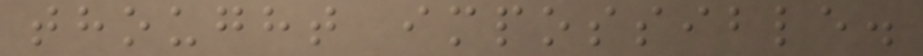thought impossible.
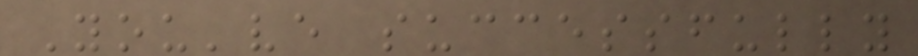You've successfully
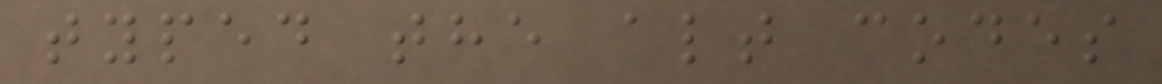typed the alt codes
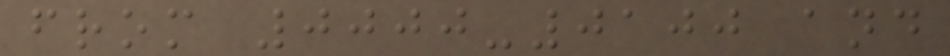from 0000-0100 and
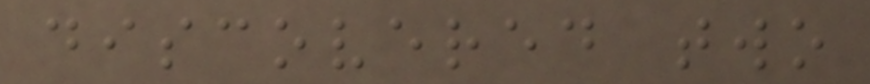discovered two
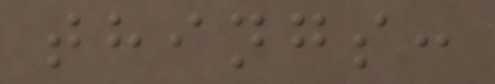things:
